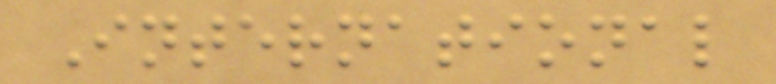International
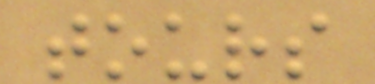tours
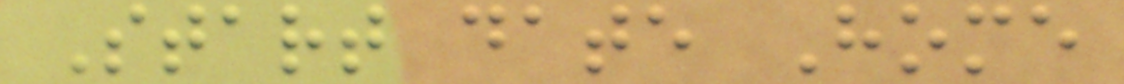Start date Home
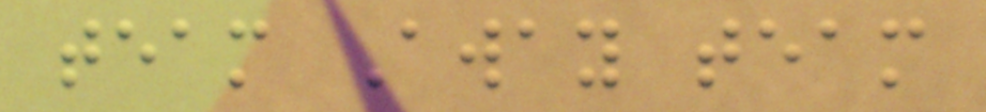team Away team
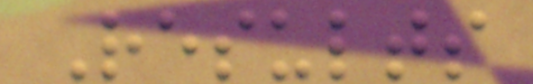Results
